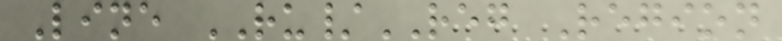Line RU/REG Region
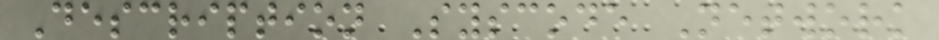Description Syscode Network
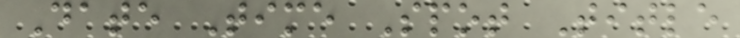Date Time Spot Title
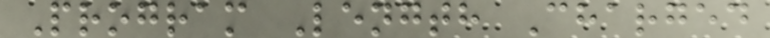Program Length Charged
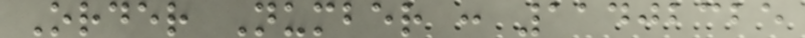Order Number : 11402325
